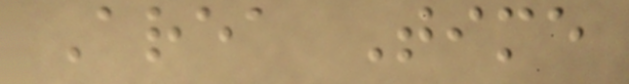Area Time
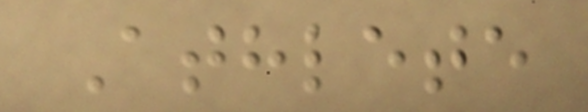Athlete
